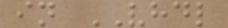in VHDL
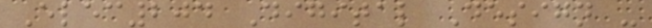Elec204 Digital Design -
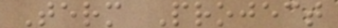Term Project
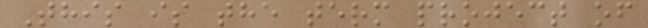This is the term project of
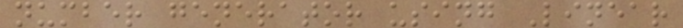number generator using Linear
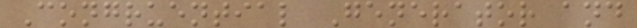Congruential Generator and
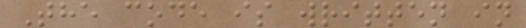The code is written in
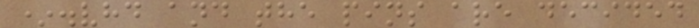*.vhd and the pins are decided
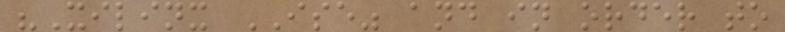"Xilinx ISE" and in order to
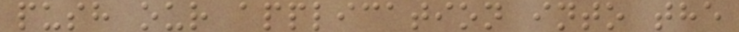push our application into the
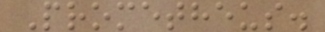Prometheus.
